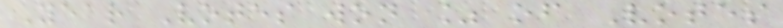Year Votes won % of Votes
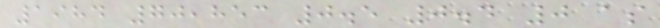1984 70,853 0.5 0.4 0 as
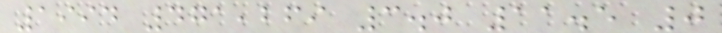1994 471,269 3.0 11.5 0
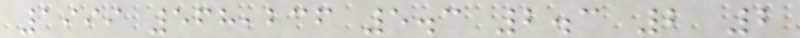1999 568,236 5.3 2.3 2 2
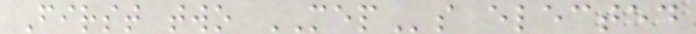First two MEPs elected
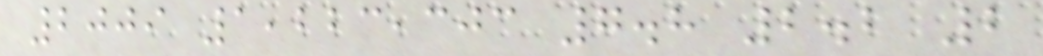2009 1,223,303 7.8 2.2 2
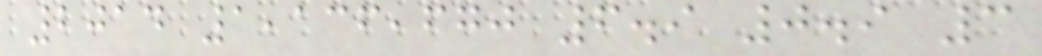2014 1,136,670 6.9 0.9 3
